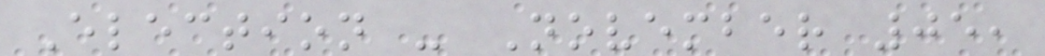Election - November 05,
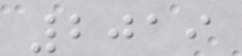2019
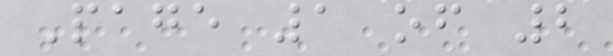Page 1 of 2
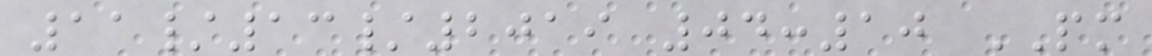11/13/2019 04:10 PM
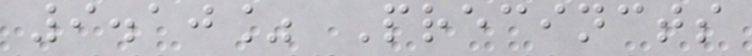9.10% Precincts
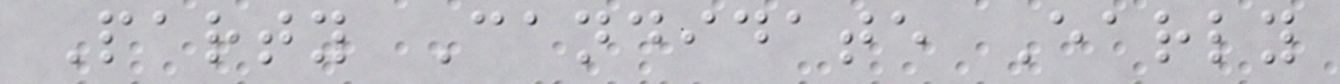Party Candidate Early
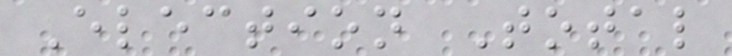Election Total
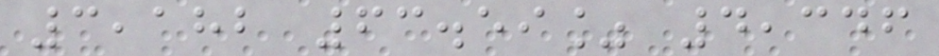3,182 63.59% 4,346
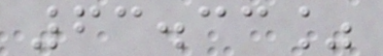63.33%
